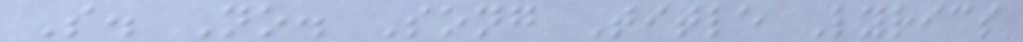S. No. Song Title Lyrics
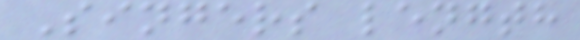Singers length
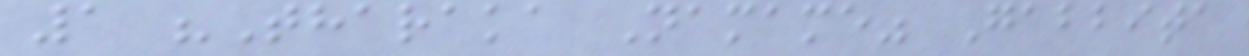1 "Tharaka Namame" Gabbita
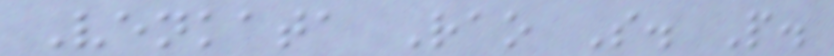Venkata Rao S. P.
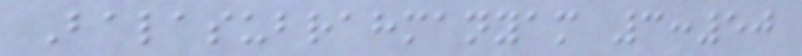Balasubrahmanyam 3:50
